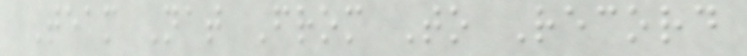Team Nat From To Record
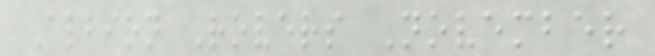Albion Rovers November
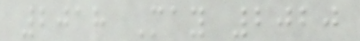2018 May 2020
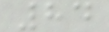84
